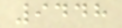9448
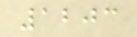1203
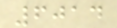6014
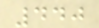440
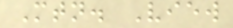Mtn. View
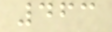463
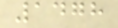1478
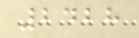2428
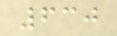630
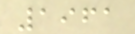1961
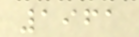1961
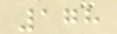178
